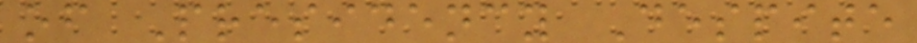of Presidency Despite
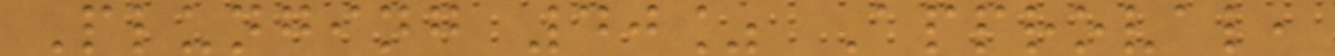Plunging 40% Approval,
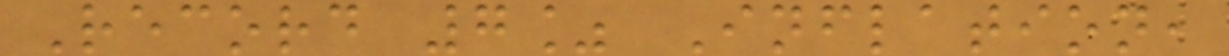Record 7% Inflation,
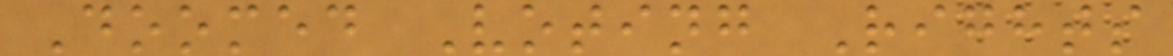Doomed Voting Rights
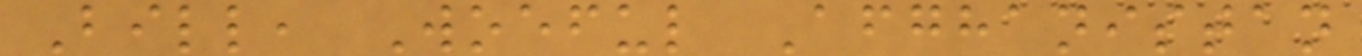Bill, Woeful Afghanistan
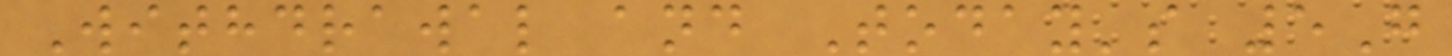Withdrawal and Today's 5G
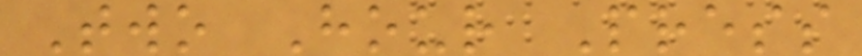Two Hour Press
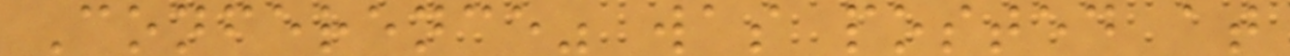Conference" was posted at
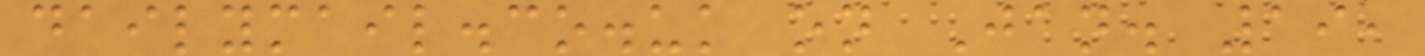dailymail.co.uk on Jan. 19,
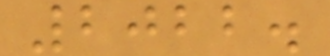2022.
